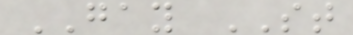GAY ST
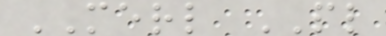MERL PL
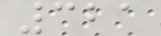321
